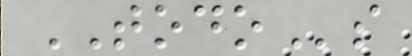TODOs
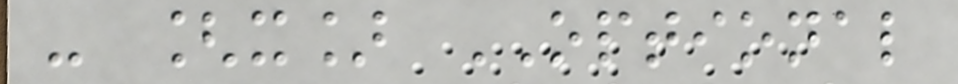- [x] OPTIONAL
